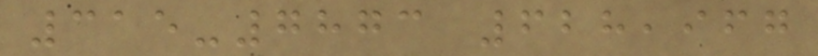315-7873 628,967
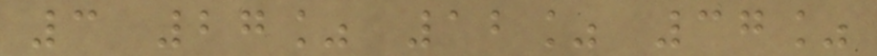3 27% 12% 37%
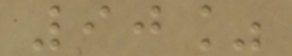90%
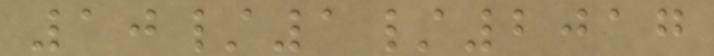10/1/2017
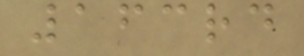163rd
